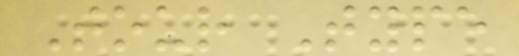Tour Type
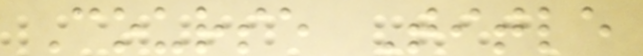Course Title
